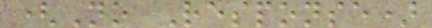(No Response)
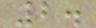2.
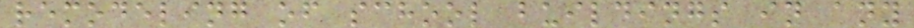remodeling of school buildings in any
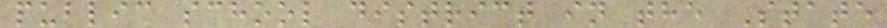public school district in the State
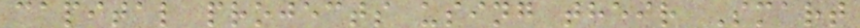capital projects using their Smart
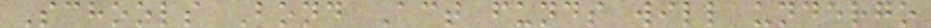Schools Bond Act funds will undergo
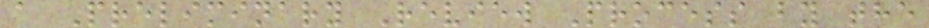a Preliminary Review Process by the
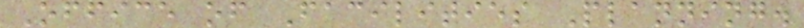Office of Facilities Planning.
